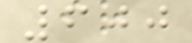600
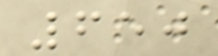650
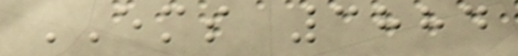EMS 3884
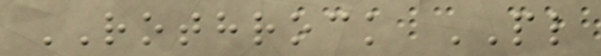ROTHROCK PL
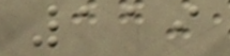119
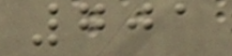701
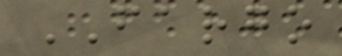FARGO
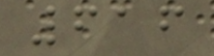616
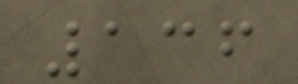136
